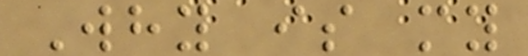Why is my
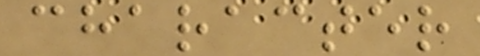character
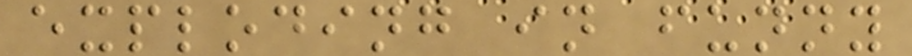exploding in funny
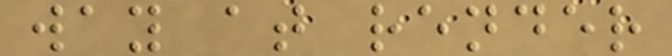way at render
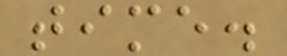time.
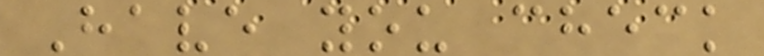Have you check
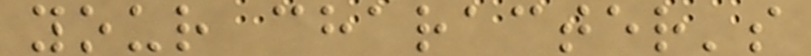your character's
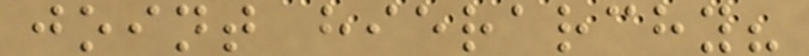joint hierarchy?
